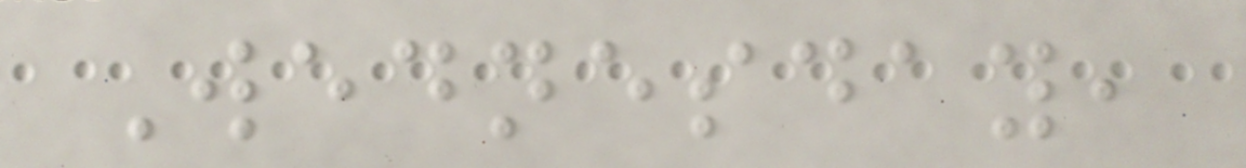Wednesday,
